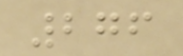276
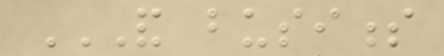AND BUSINESS
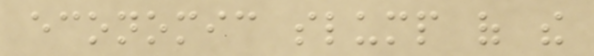economic slump of the
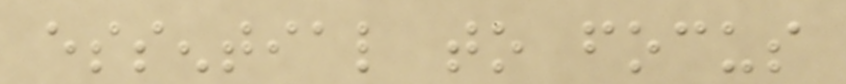essential to focus
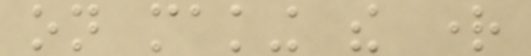on making the right
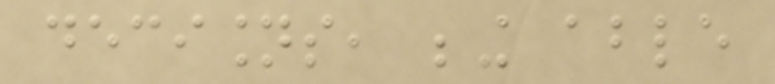decisions, being able
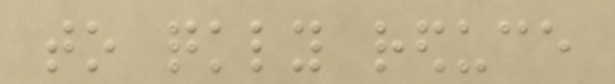to quickly reduce
